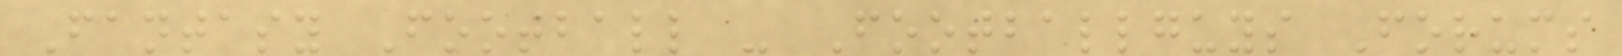Fantasy Football - Footballguys Forums
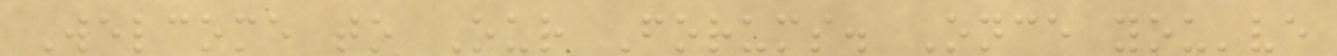Welcome to Our Forums. Once you've
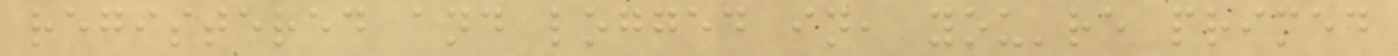registered and logged in, you're primed
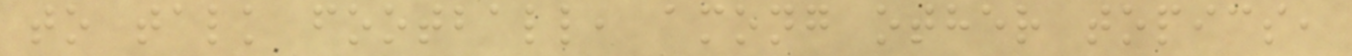to talk football, among other topics,
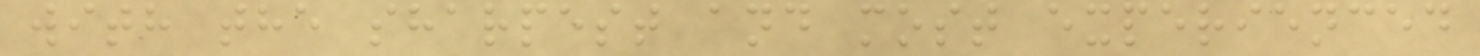with the sharpest and most experienced
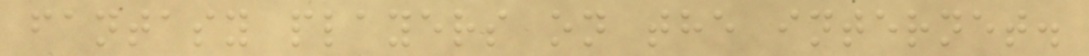fantasy players on the internet.
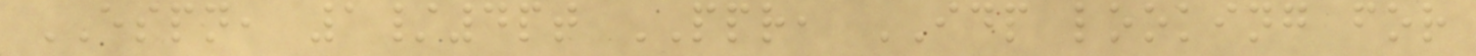ESPN, 1/4pt PPR, IDP looking for
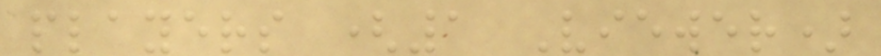players (1 Viewer)
